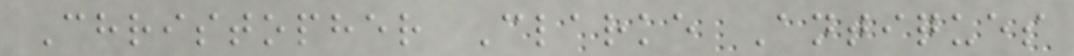Christopher Clarke Antiques
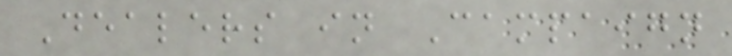Dealers in Campaign
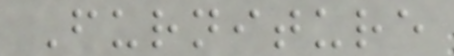Furniture
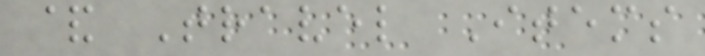& Travel Items
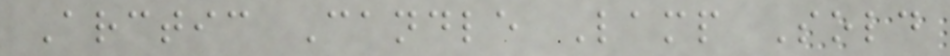Arctic Candle Lamp Sold
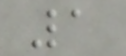1
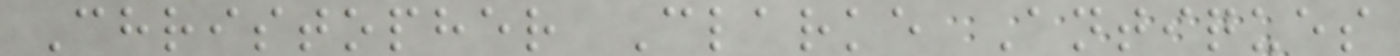Christopher Clarke Antiques
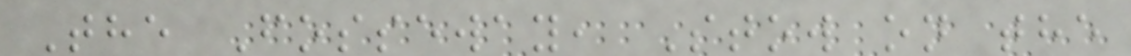The Fosseway, Stow on the
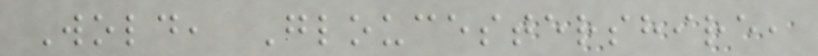Wold, Gloucestershire,
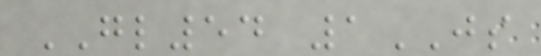GL54 1JS
